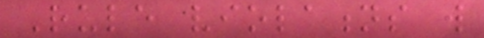Rule violations will
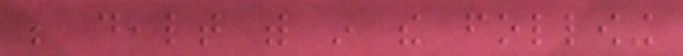be dealt with in the following
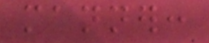manner:
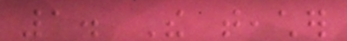1. The teacher
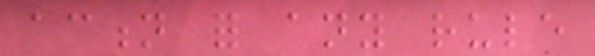action for any rule
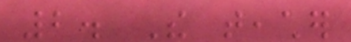2. The teacher
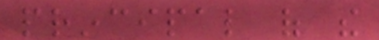principal of the
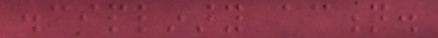disciplinary action.
